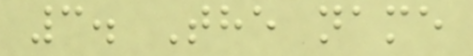3. The name
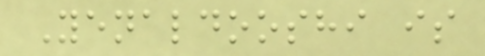Yenaldooshi is
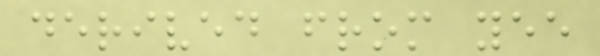derived from yee
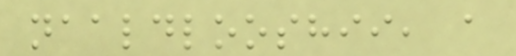naaldlooshii, a
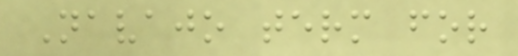Navajo term for
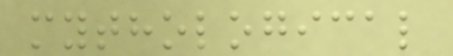mythological
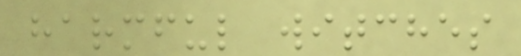harmful witches
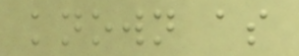known as
